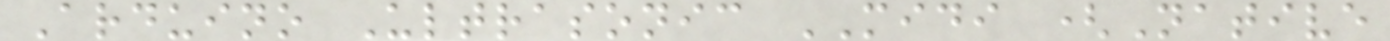Arduino Ultrasonic MIDI (Native
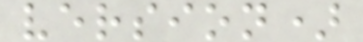version)
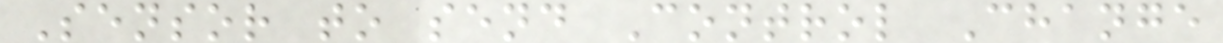Sensor to send Control Change
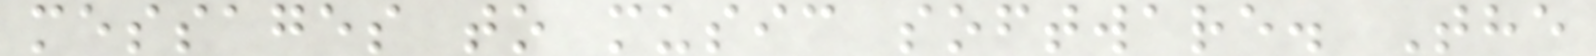messages to music software. The
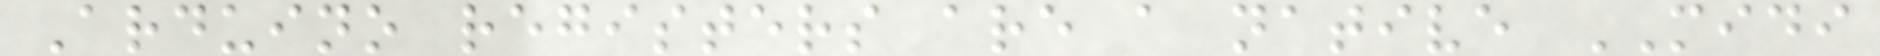Arduino registers are a native MIDI
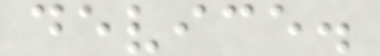device.
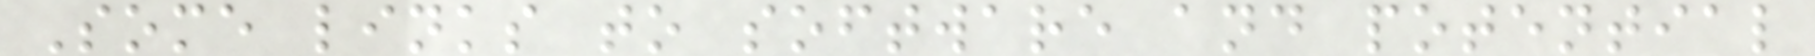Some links to software and potential
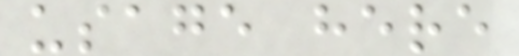usage here
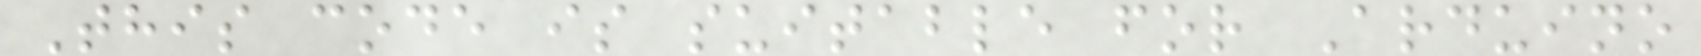This code is suitable for Arduino
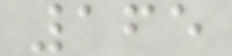165
